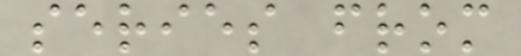series from
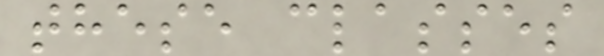these classes
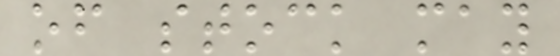of stock may
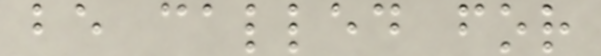be called for
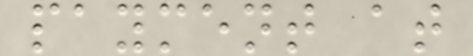payment at
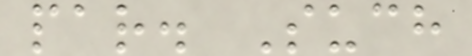par. Such
